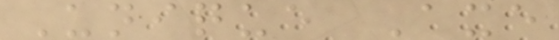Unique Axe
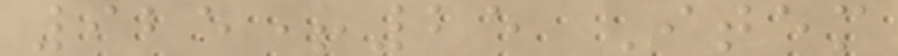925+25 Item
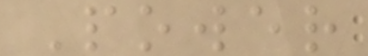Power
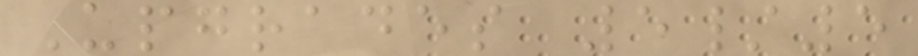Upgrades 5/5
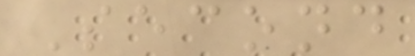Second
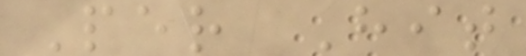Per Hit
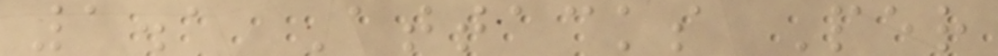1.1 Attacks Per
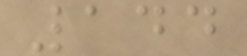144
